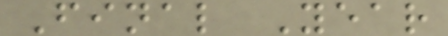Final Year
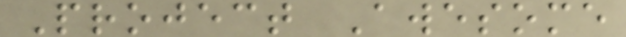Project Awesome
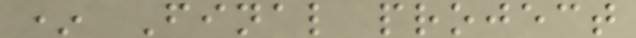* Final project
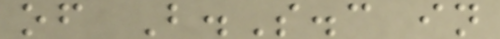of B.S.c in
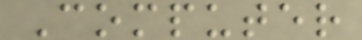Computer
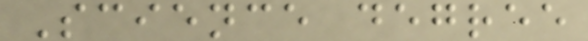Science degree
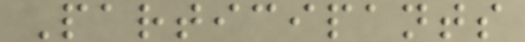Participants
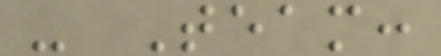- Team:
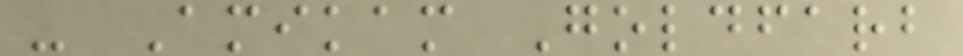- Amikam Goldfarb
